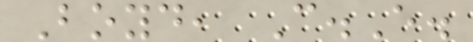Boyd, C.E.
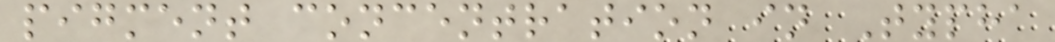pigment concentration in Typha
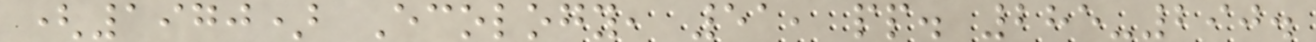(1970) Ecology, 51, pp. 285-290.
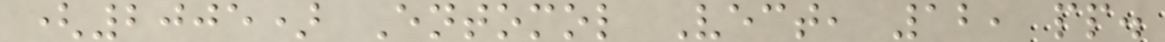(2005) Entomol Vect, 12, pp.
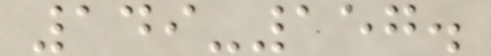149-157.
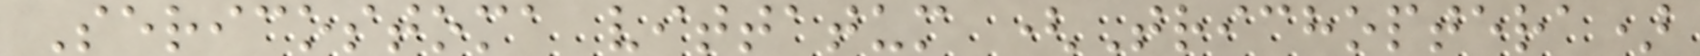Sericostoma vittatum (Trichoptera)
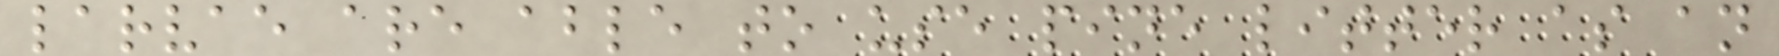larvae are able to use pine litter as an
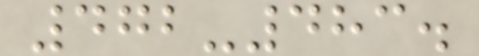472-483.
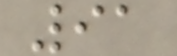91
